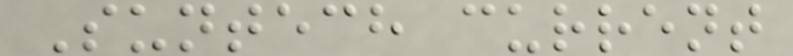Suntech current
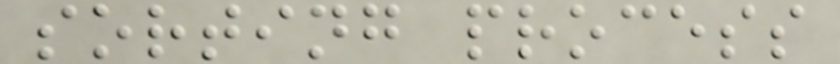sorting process
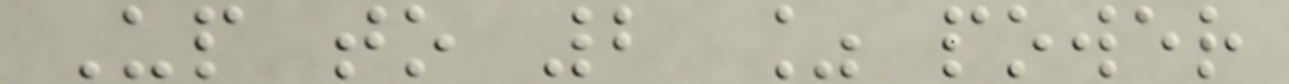Up to 2 % power
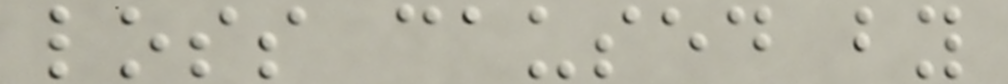loss caused by
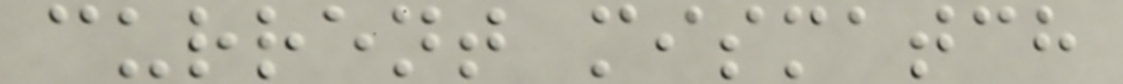current mismatch
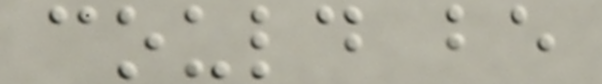could be
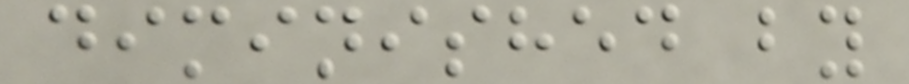diminished by
